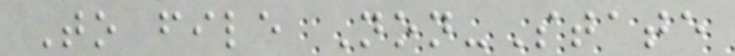To file Non-State
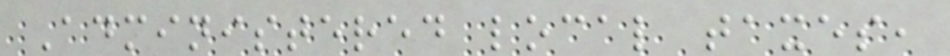Administered local taxes,
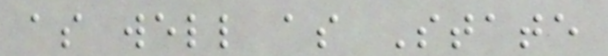as well as State
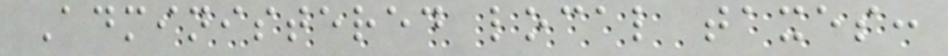Administered local taxes:
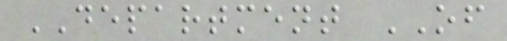DEPARTMENT OF
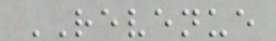REVENUE
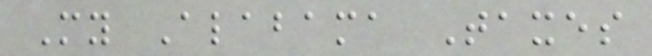My Alabama Taxes
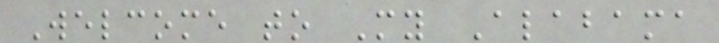Welcome to My Alabama
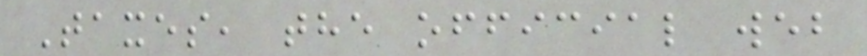Taxes, the official web
